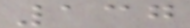137
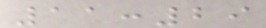11:29
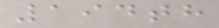194th
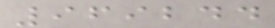969244
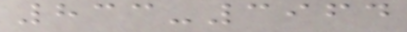833-3964
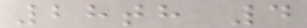28th 4
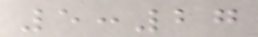5:27
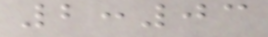2:03
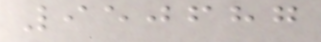950687
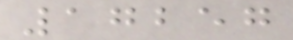17257
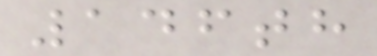146th
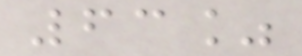63%
